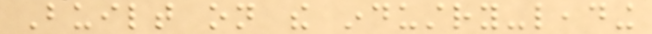Built on the industry-leading
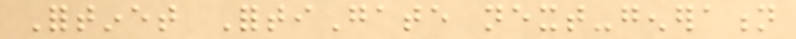Fortinet FortiGate next-generation
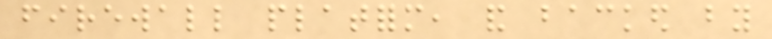firewall platform, and backed by
